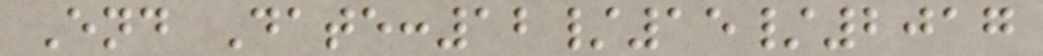End Date:12/15/2017
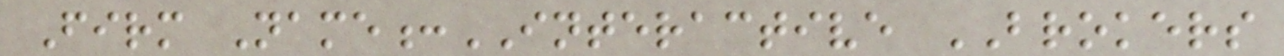Firm Name:INTERACTIVE BROKERS
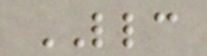LLC
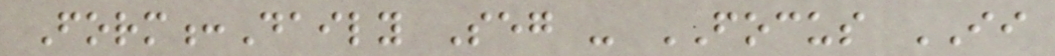Form:Daily Seg - FOCUS II
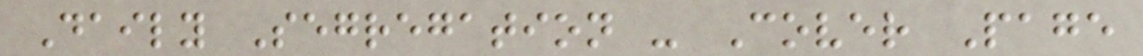Daily Segregation - Cover Page
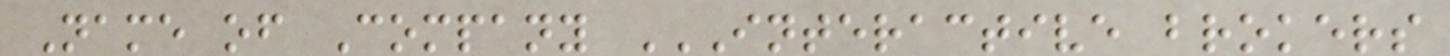Name of Company INTERACTIVE BROKERS
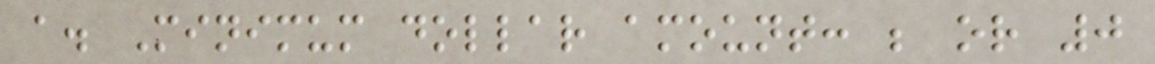a. Minimum dollar amount: ; or 0
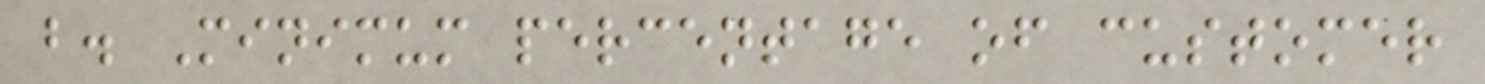b. Minimum percentage of customer
